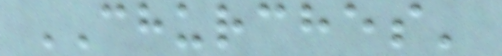CHURCHES'
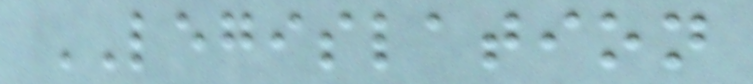LEGISLATION
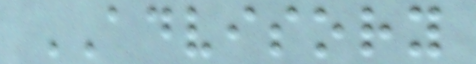ADVISORY
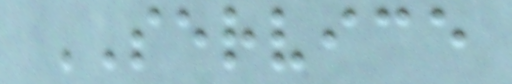SERVICE
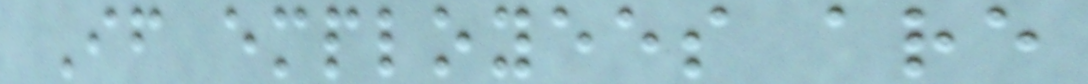If employees are
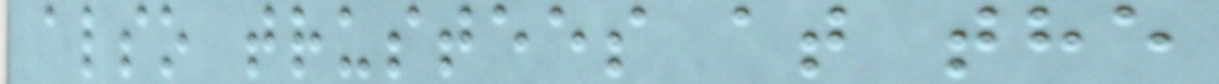also trustees at the
